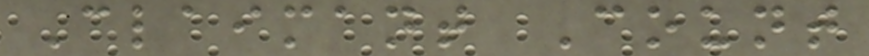Claimant Count
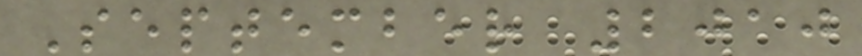September 2010
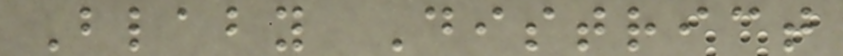Blaby District
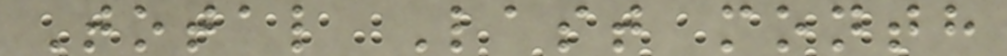Total Last month
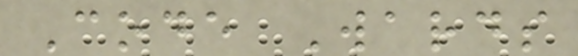Code Wards
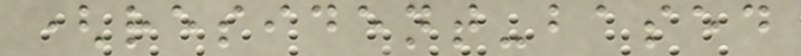(resident-based
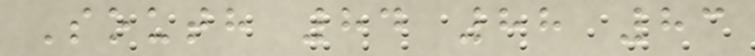South 84 88 83
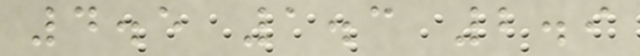4.5 1.3 2.9
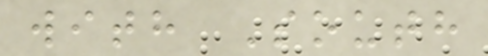with South
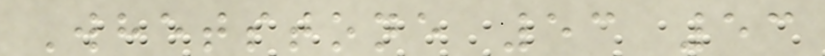Whetstone 53 53
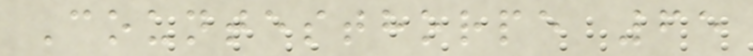Countesthorpe 65
